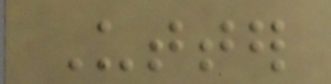Utter
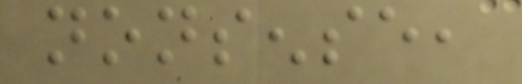nonsense,
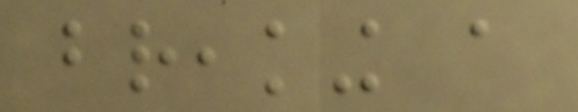breaking a
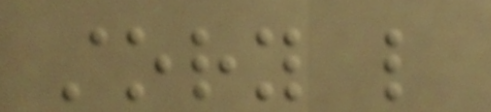story like
